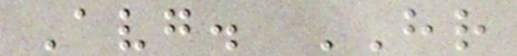Avg. HR
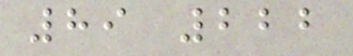89 222
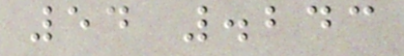54 .243
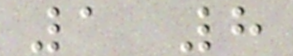1 8
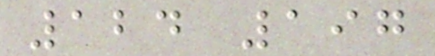124 197
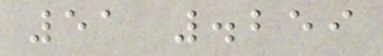51 .259
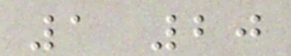1 20
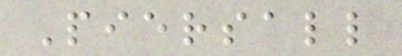Piersall
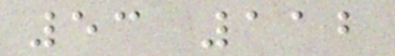53 112
